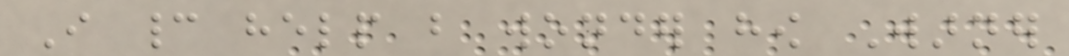I cannot help but wonder how Warner
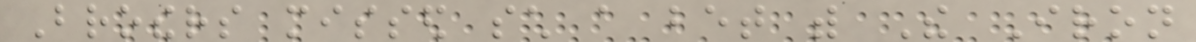Brothers missed such a bet with The Iron
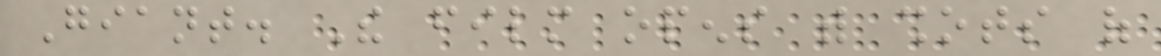Giant. The film opens with shots of
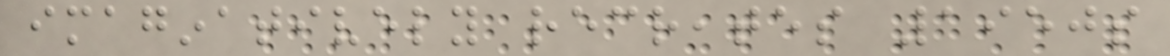imaginatively recreates 1950s
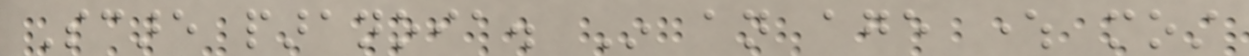Scare paranoia. In an age where most
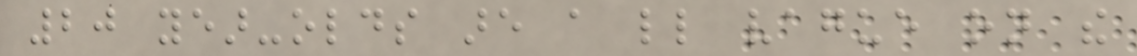20 year-olds are a little vague on the
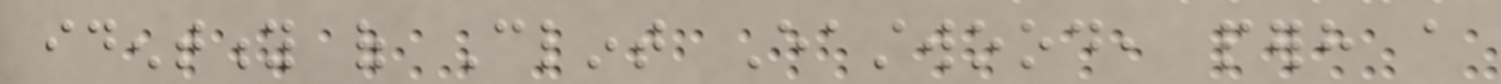identity of Clint Eastwood, perhaps a
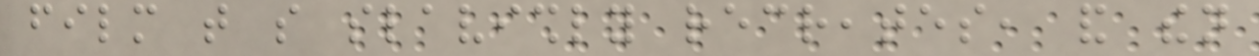film that so slavishly recreates, and then
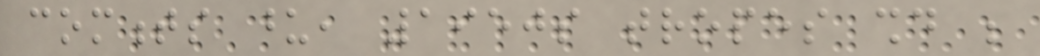comments upon, 1950s tropes should be
